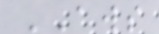AWS
